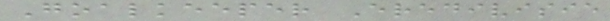Goalkeeper Eredivisie
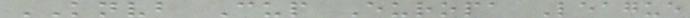KNVB Cup Europa League
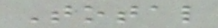Total
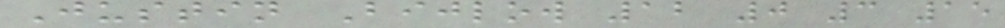Justin Bijlow 12 0 3 15
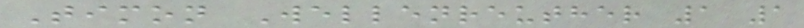Timon Wellenreuther 1 1
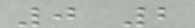0 2
